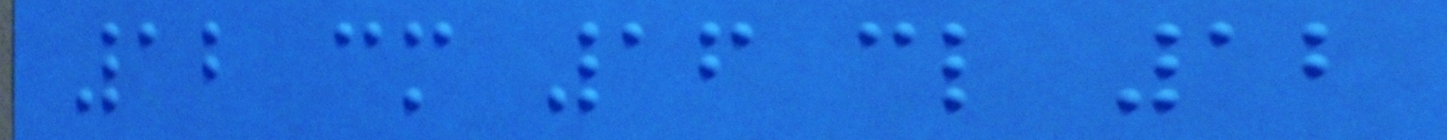12 cm 16 cl 12
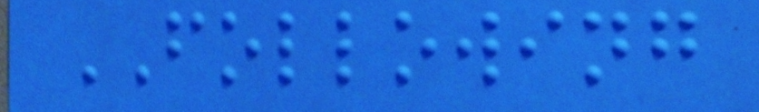FOLLOWING
